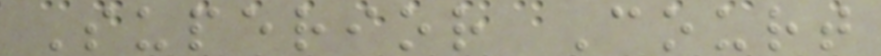Superior Court
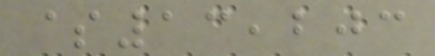$13,203
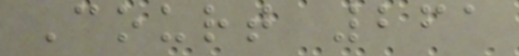Court 261
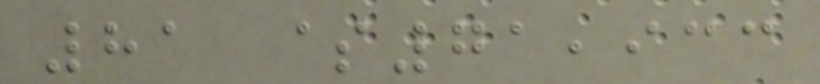81 $71,933
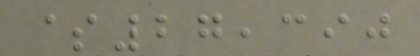$27,390
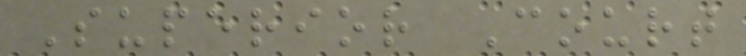Superior Court
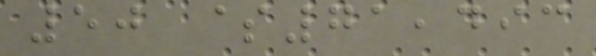50 $71,493
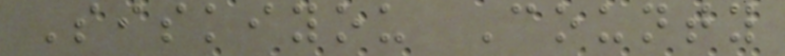Siskiyou County
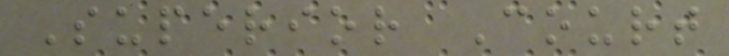Superior Court
